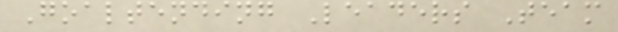Goaltending Leaders Team
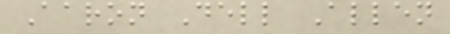Aaron Dell Allen
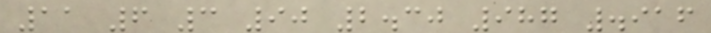11 6 3 90 2.30 987 .916
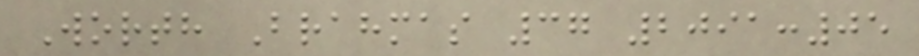Worth Brahmas 37 2091:05
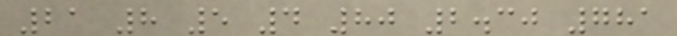21 8 5 4 80 2.30 781
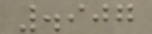.907
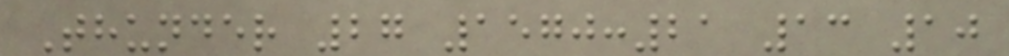Thunder 27 1570:21 13 10
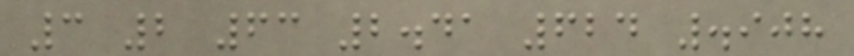3 2 63 2.41 624 .908
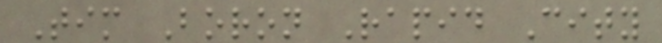Tim Boron Rapid City
